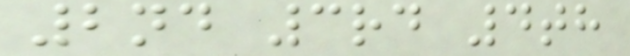2nd 3rd 4th
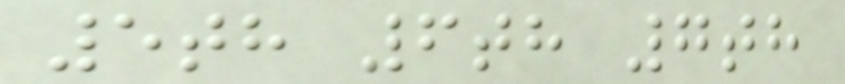5th 6th 7th
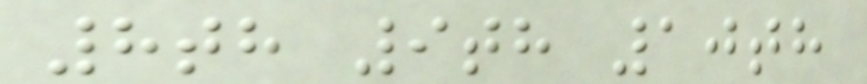8th 9th 10th
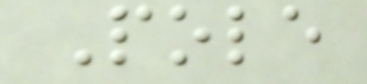Pole
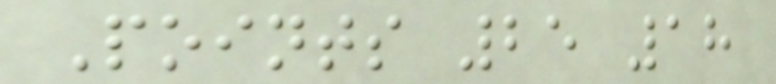Points 25 18
